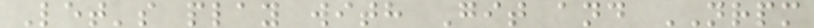Let's play with Git and NRPM
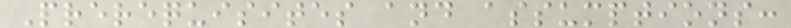Prerequisites and assumptions:
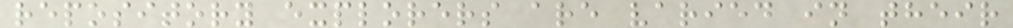repository explorers are varied in their
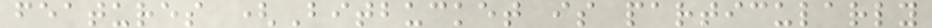features (Bitbucket is particularly
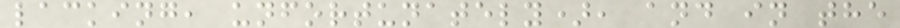lacking, unfortunately), and in the
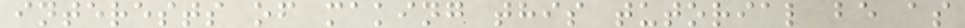interests of making this tutorial be as
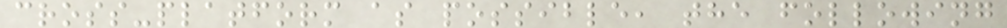cross-platform as possible, the following
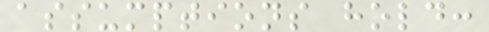assumptions hold:
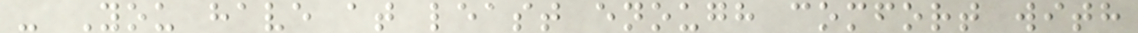- You have at least enough comfort with
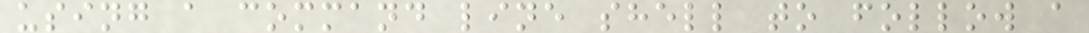using a command line shell to follow a
